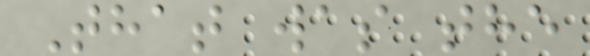That was the
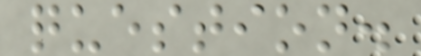question.
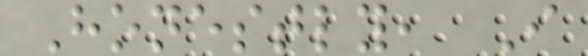Honestly, I
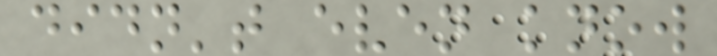didn't even know
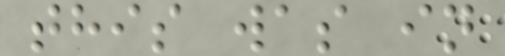this was in
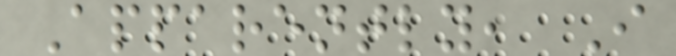Apparently, I
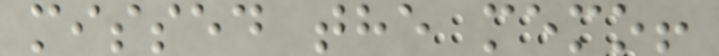missed the memo!
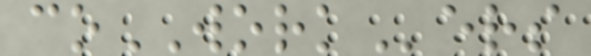coWORKers
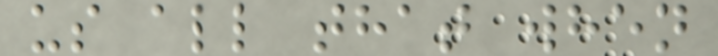us all that when
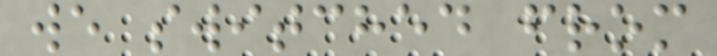we switched from
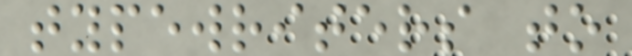typewriters to
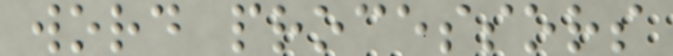word processors
